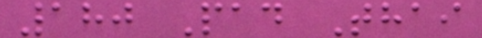180 Pad Thai
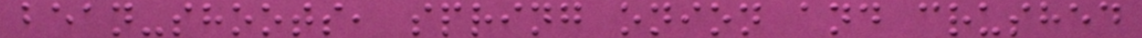bean-shoots, spring onion and crushed
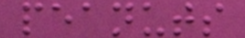peanuts
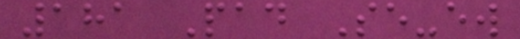181 Pad Se-ew
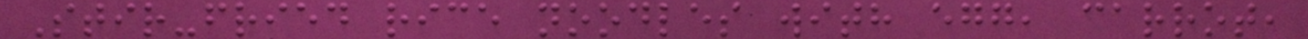Stir-fried rice noodles with egg, carrot,
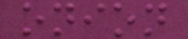onion
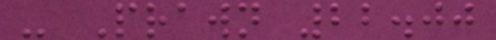- Prawn 22.00
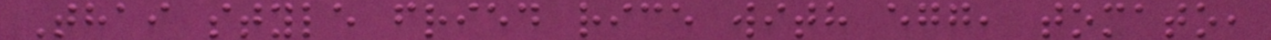Thai style fried rice with egg, tomato,
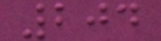204
